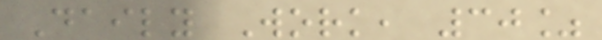Daily Work, 30%
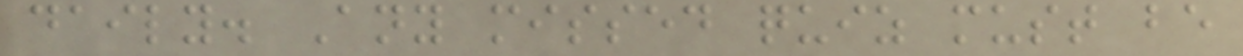daily. Any missed quiz must be
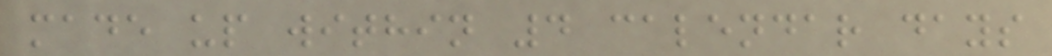made up within 4 calendar days
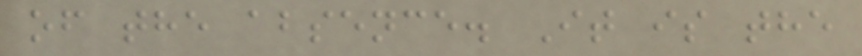of the absence. It is the
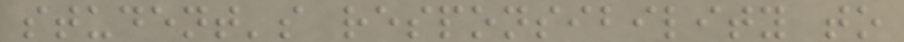student's responsibility to
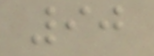90
